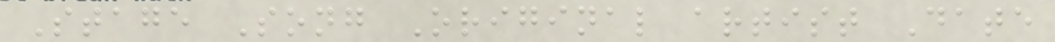Stage Song Original artist Date
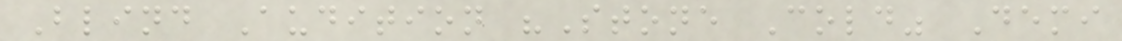Blind Audition "Stone Cold" Demi
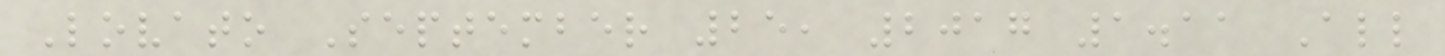Lovato September 25, 2017 1.11 All
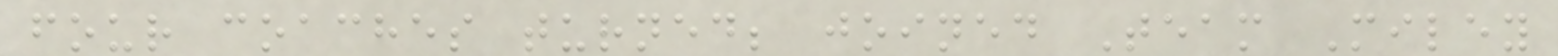four coaches turned; joined Team Miley
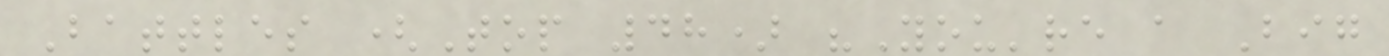Battles (Top 48) "You're a Big
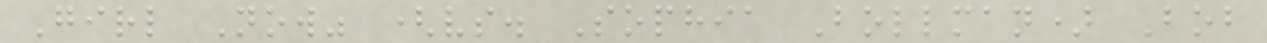Girl Now" (vs. Sophia Bollman) Bob
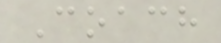Coach
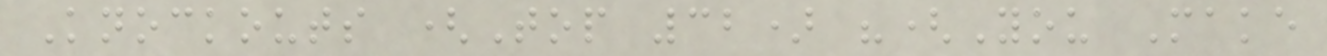Knockouts (Top 32) "(You Make
